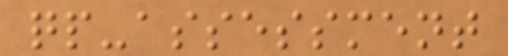qp-assessment
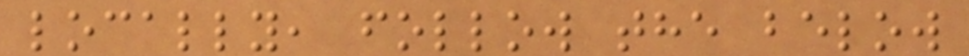locally, follow the below
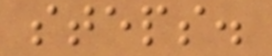steps.
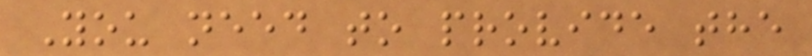You need to provide the
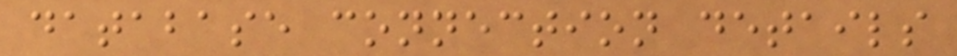database connection details
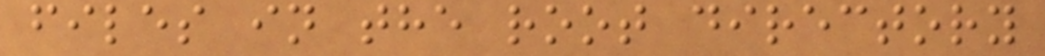files in the root directory
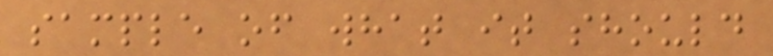sample of what it should
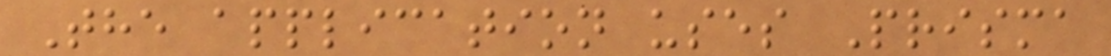The application uses Prisma
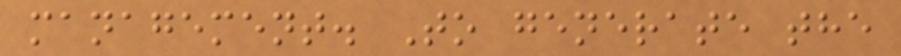management. To generate the
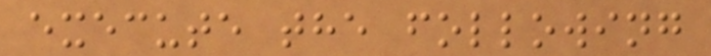execute the following
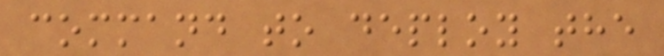command to deploy the
